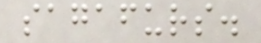sagafurs.
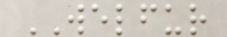WELFUR
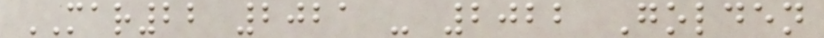MAR22 2021 - 2022 Golden
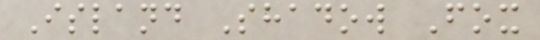Island Shadow Fox
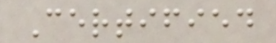Certified
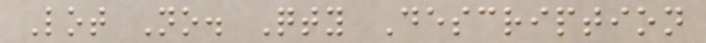Lot No. Qty Description
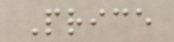Price
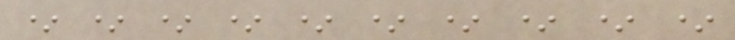* * * * * * * * * *
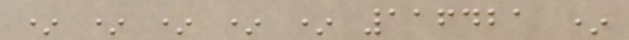* * * * * 116421 *
